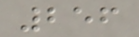256
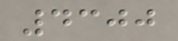4300
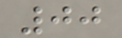00
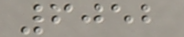6052
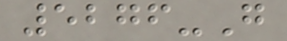5276-G
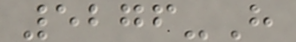5276-H
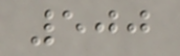500
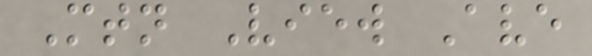Mtn View Ave
